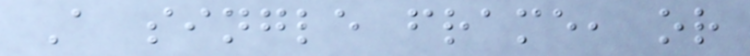A single frame, or
